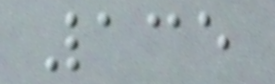135
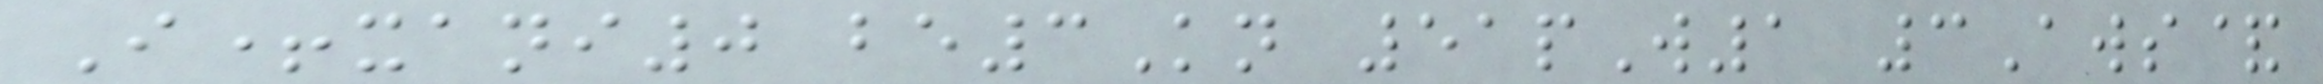I+xani0 be3Kn 51pW1 3Aws&
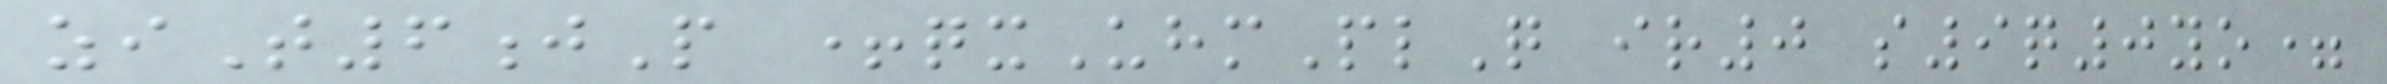ziT6jP +qxUhmPlQ ir0 s9q0yo=
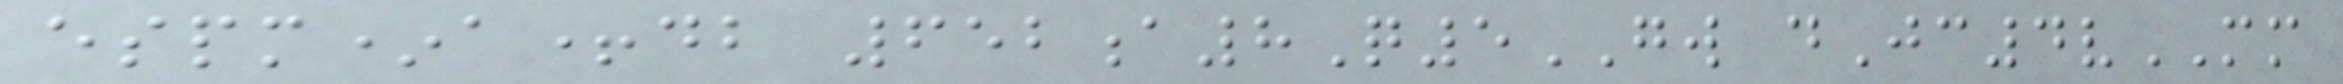espm*a+db 652a8Q5GW dJc4vMM
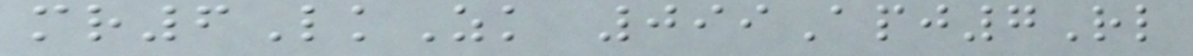mr6LkZk 099Apj7Rl
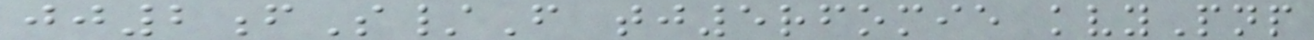jj2fS/F tj5rfomie kvyPnp
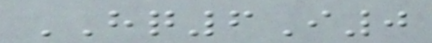HQ6I0
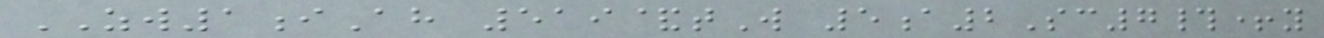ZW1iAh 519&tW 5a2Sc7#+y
